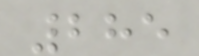285
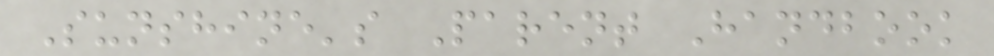Sunshine's Parent Handbook
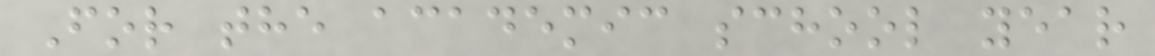For the academic school year
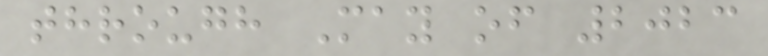through May of 2023
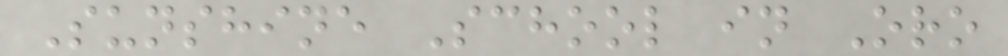Sunshine School in Oro
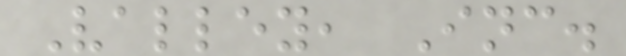Valley, Inc.
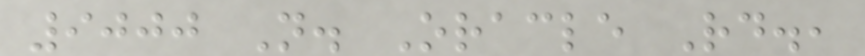9000 N. Oracle Rd.,
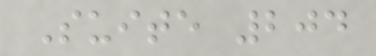Suite 204
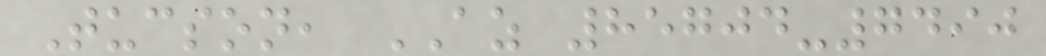Tucson, AZ 85704-7490
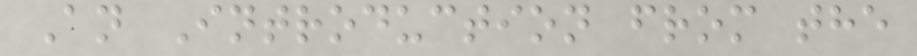An Introduction from the
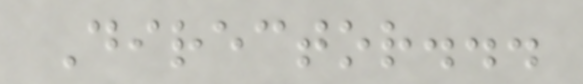Director...
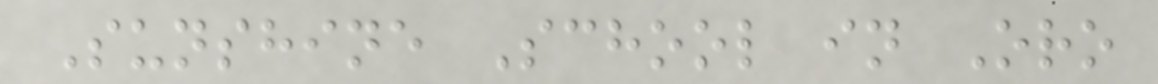Sunshine School in Oro
